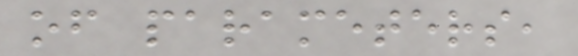of parameters,
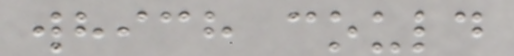which could
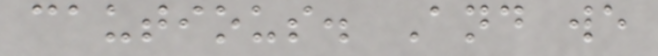cautious. And we
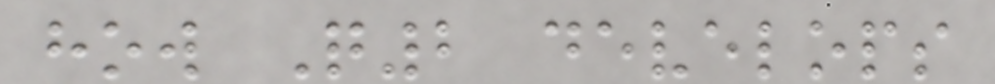how Q2 develops
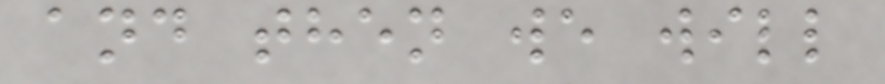and then we will
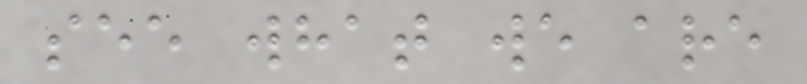see what we are
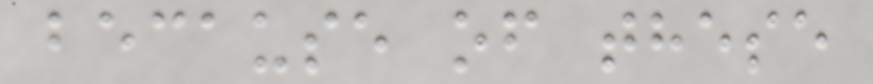because of these
